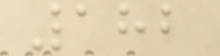182
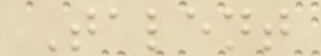Talent
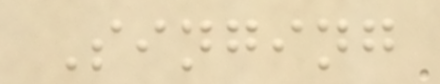Singing
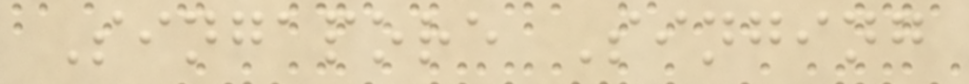Singapore Singing
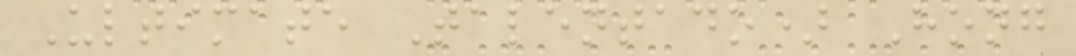Ultimate Talentado) Hong
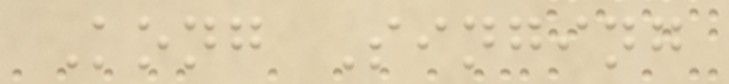Kong Singing
